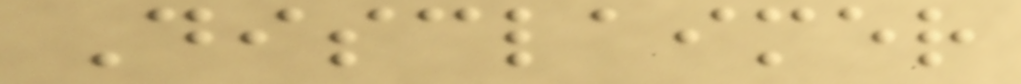Disclaimer
